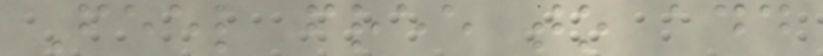Feel free to add
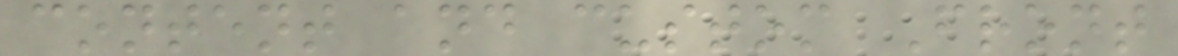content and custom Front
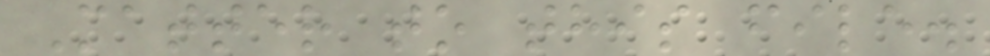Matter to this file.
